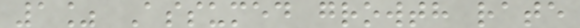1% Assumed growth rate
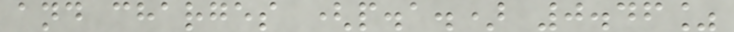and charges (p.a.) 0.46%
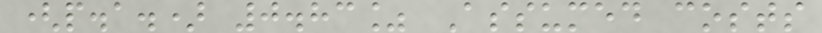(p.a.) 0.83% Assumed costs
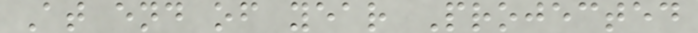At end of year Projected
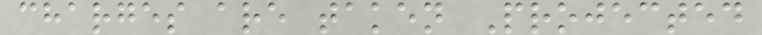charges are taken Projected
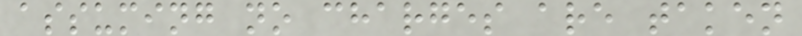assuming no charges are taken
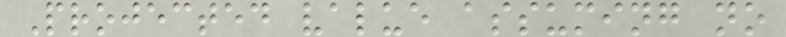Projected value assuming no
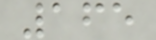165
